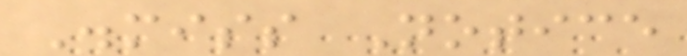Dismiss Notice
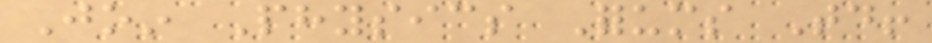Join Physics Forums Today!
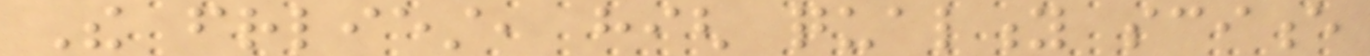The friendliest, high quality science
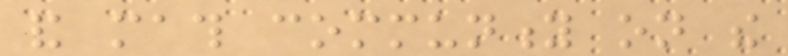and math community on the
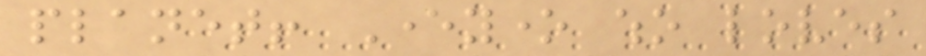planet! Everyone who loves
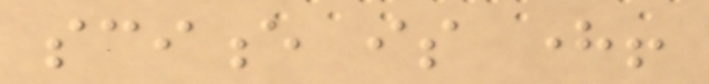science is here!
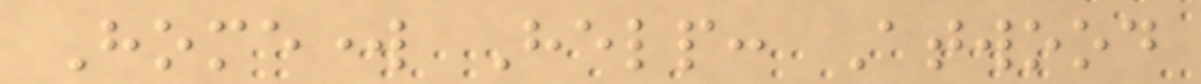Homework Help: Atwood
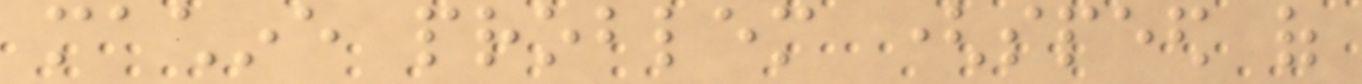machine problem (speed of
